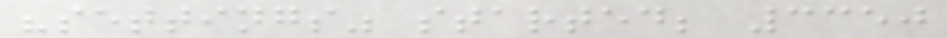"settings" started; 3350
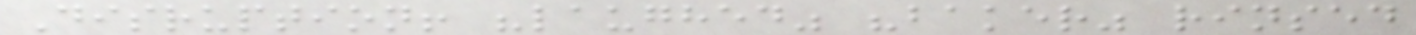Disruption! "laughed" "baker" rinsed
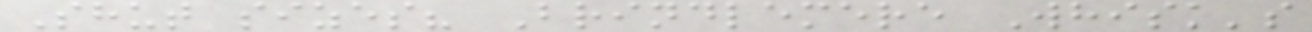Shut sizes? Brindlemere Whisk's
